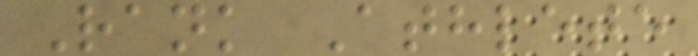Rank Athlete
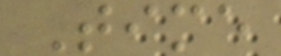Time
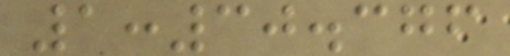1:30.376
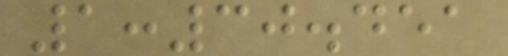1:30.451
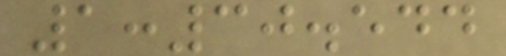1:30.544
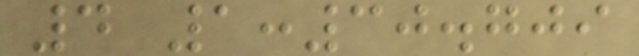4 1:30.709
